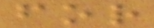for
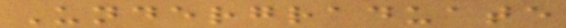Undergraduate
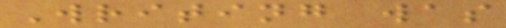Writing was
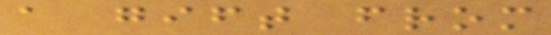a gift from
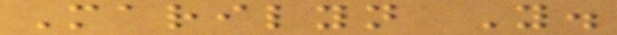Marilyn Y.
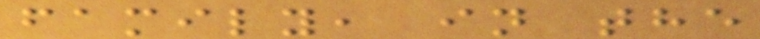family, in the
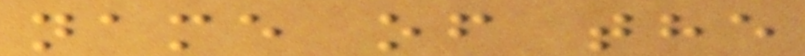name of the
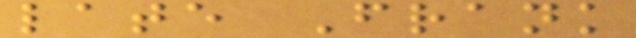late Frank
